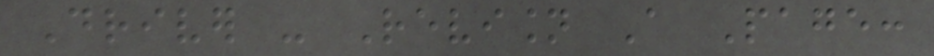Driver - Revision A Page:
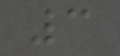3
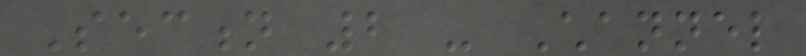Section 2 - Channel
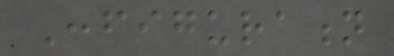Configuration
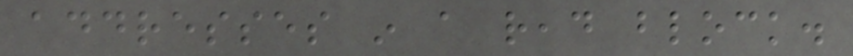addresses in a read block.
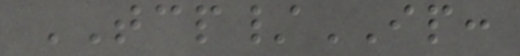TCP/IP:
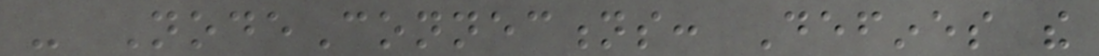- NodeConnections: Defines the
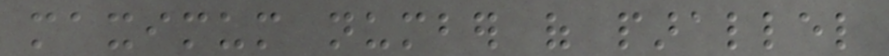maximum number of parallel
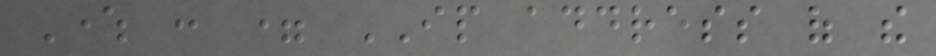Where : = IP address of the
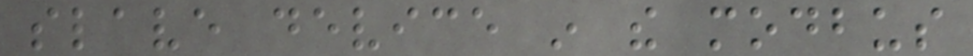slave device in the modbus
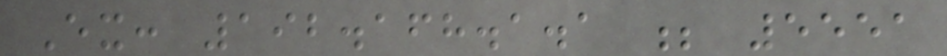Ex: 192.168.1.1 ; 5551
